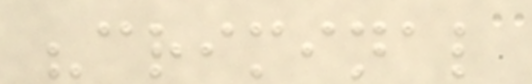"criminal
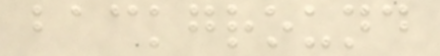background
